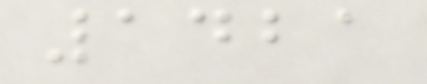1421
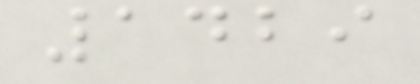1429
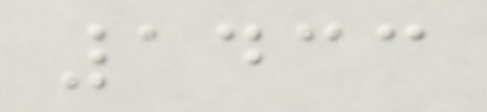1433
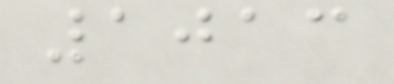1013
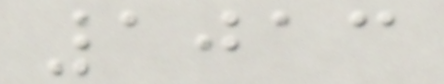1013
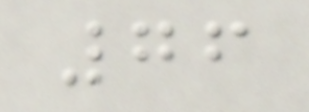76
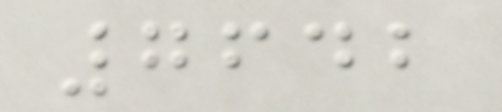7642
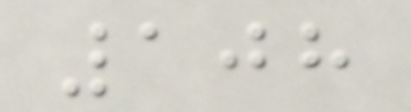108
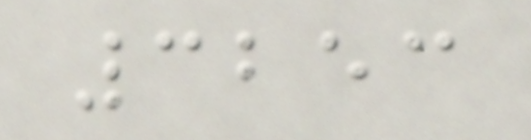3253
